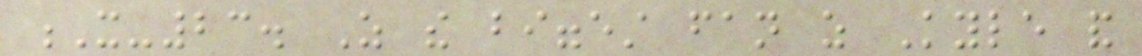X-23. As the biggest fan as Kyle and
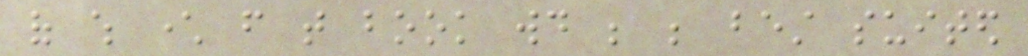of which character from that book would be be best suited
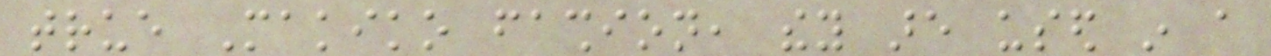true Makiko fashion, they are used in a
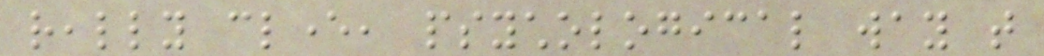really clever, psychological way that
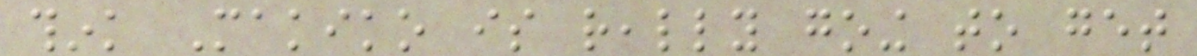think Makiko is really going to get
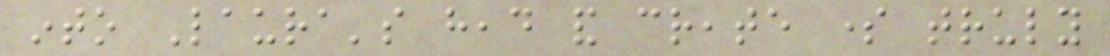into Laura's head and create some truly
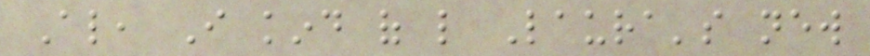Also, I kind of like Laura's new
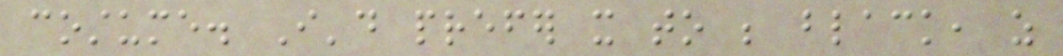costume. I'd prefer it to be black, as
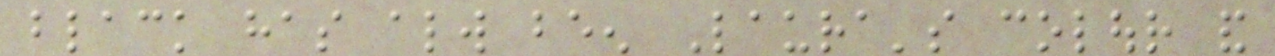black has always been Laura's colour and
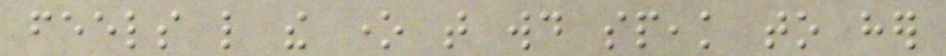feels like the one that would speak to her
